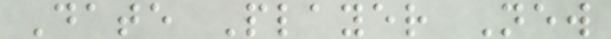Date Player New
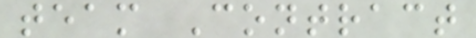team Contract
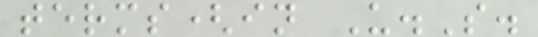terms(in U.S.
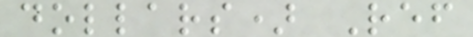dollars) Ref
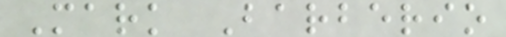Mark Barberio
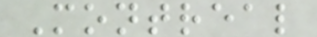Montreal
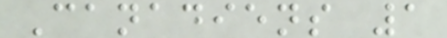Canadiens 1
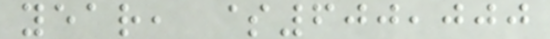year, $600,000
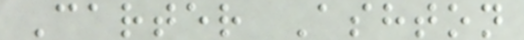Carter Ashton
